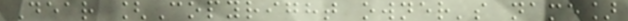Dear [Copyright owner's name]
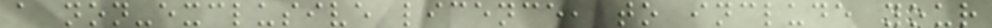a non-exclusive licence, to include your
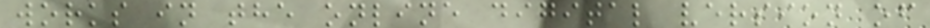works in the online digital version of
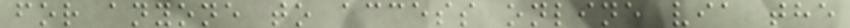for anyone to access online via the
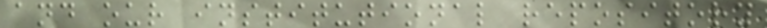and our institutional repository
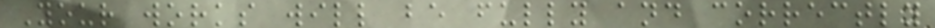Your works will be fully and correctly
